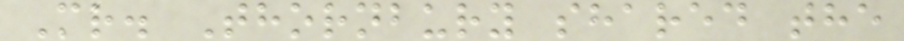Mr. Thornbury shared the
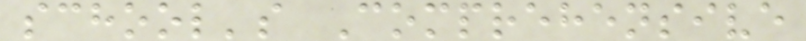school's Comprehensive
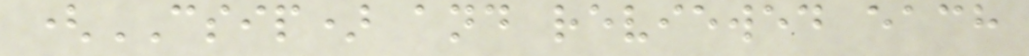(CSIP) and reviewed each
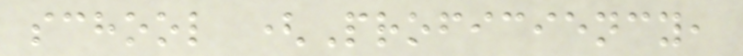school (Proficiency,
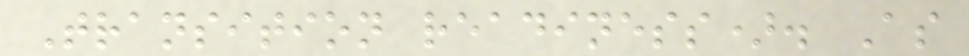Transition readiness). As
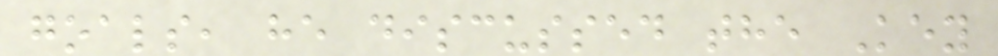goals, he discussed the Key
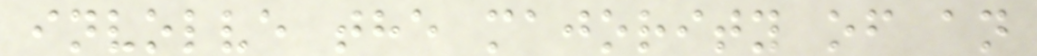involve the majority of an
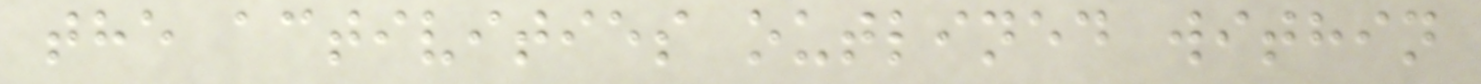the activities outlined within
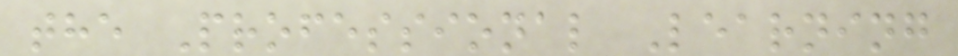the Professional Learning
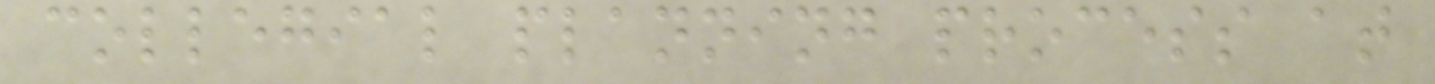collegial planning process at
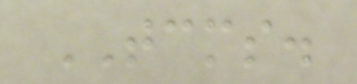TCMS.
